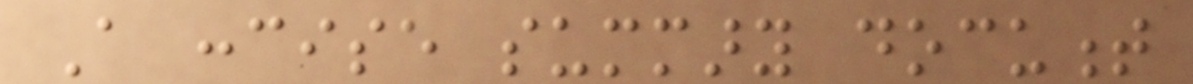A concise summary document
